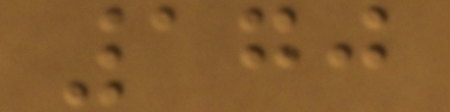170
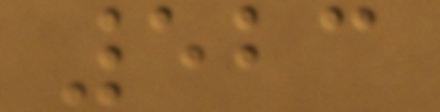523
